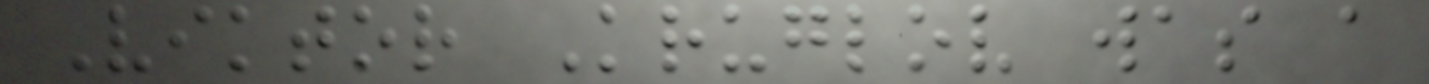Viktor Kruglov was a
